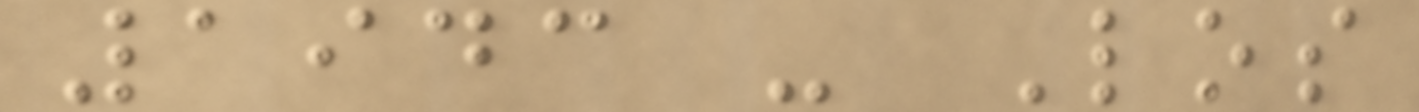1943 - Los
